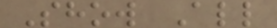Show All
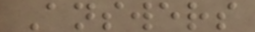Answers
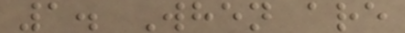1. When are
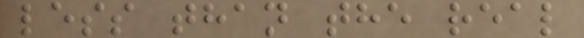less than the real
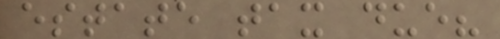estate tax due?
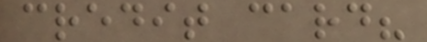credit card?
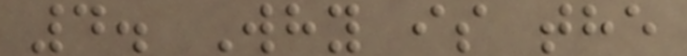4. Why is the
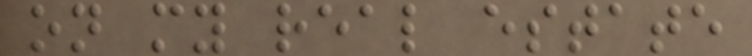on my real estate
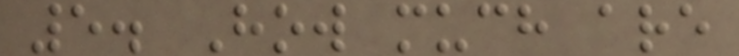5. How much are
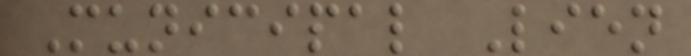Municipal Lien
